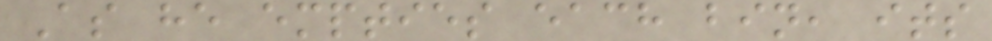As he empties each bin, its
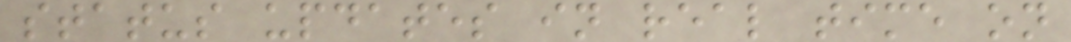status updates in real time on
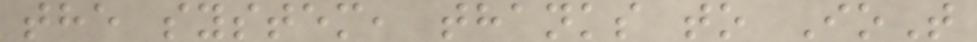the system, thanks to IoT
